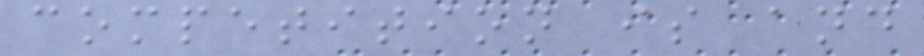competition is and
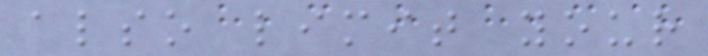also limit your
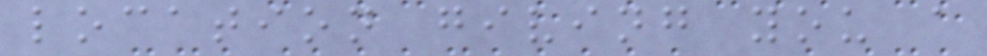location giving you a
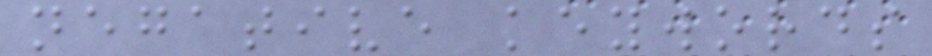negative keywords
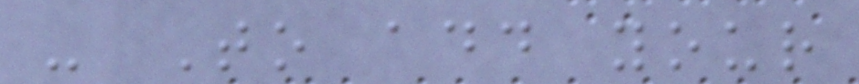- To add your
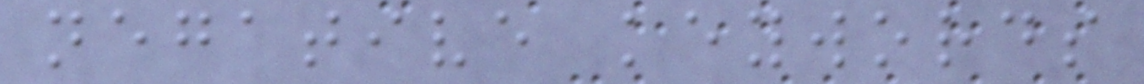negative keywords
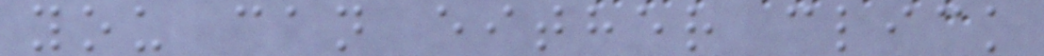you can either click
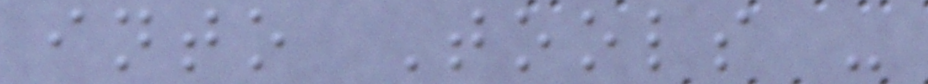into Tools -
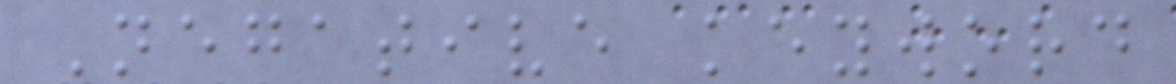Negative keyword
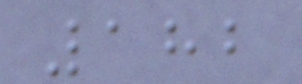182
